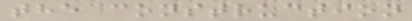the construction
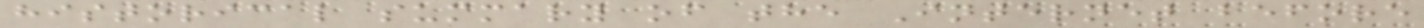historical summary of the Internet before
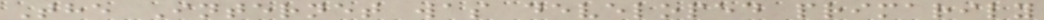The Internet was developed primarily
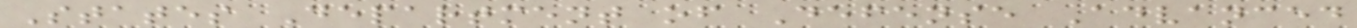States Department of Defense Advanced
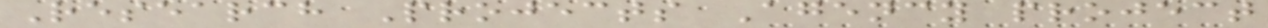Research Projects Agency project
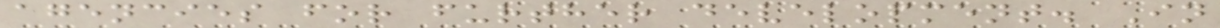agencies for further development. In
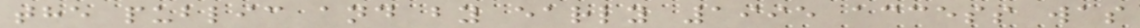the public and by early 1995 access was
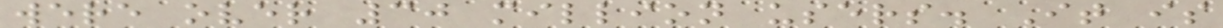were over 30 million users. It is
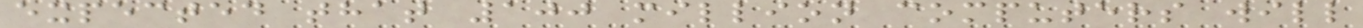expected that 100 million computers will
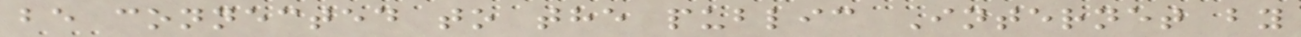be connected to the public Internet by
